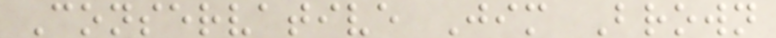Conservative Jim Brown
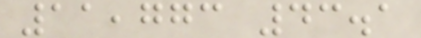11,773 43.1
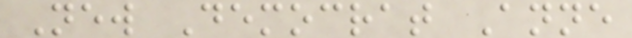New Democrat Anne
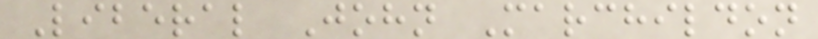Liberal John Marchildon
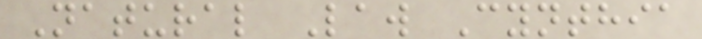Natural Law Cynthia
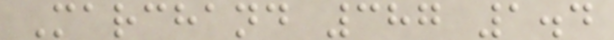Marchand 387 1.4
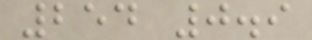254 0.9
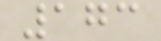173
